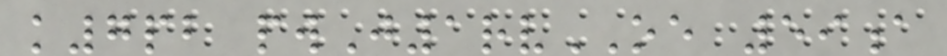k7pb pwJ1rvOE 59a
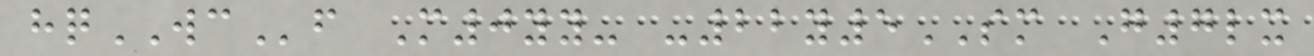hqWCf M0yy- -22y5SM G7lx
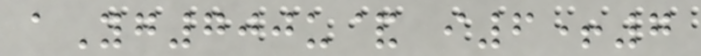aYg700u& i6+7
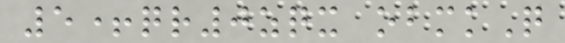5+qr0zqx obmkQ
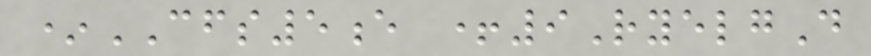*CFS5e +9RyelgD
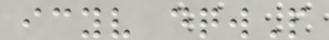icyv dqwP
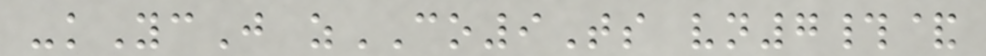-kYcJ zCO9Ts vn7#&
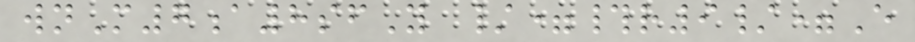wnM7a8sfY /=#r9/=E
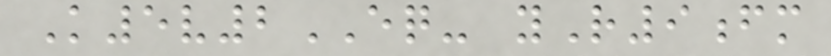K5v2EQ- yR9fm
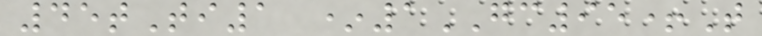45tTi1 *1GC95+T
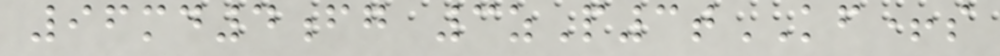96md4fg 3zP3tKF+s
